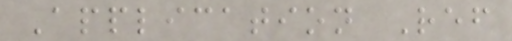Application Ref
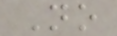No
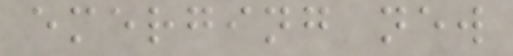emerging new
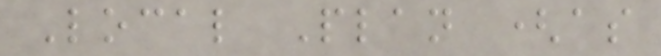Local Plan (as
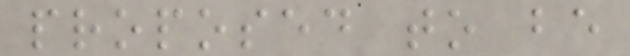proposed to be
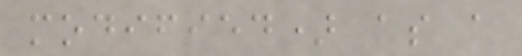modified) as a
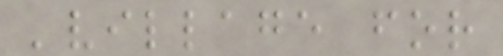'village for
